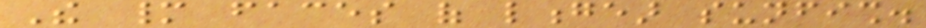The many faces of longear sunfish.
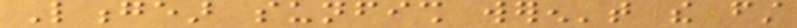Longear sunfish weren't the first
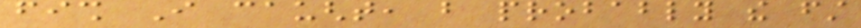fish I caught, but probably the first
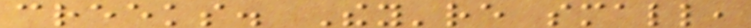creeks. They're small,
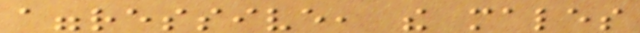aggressive, the males
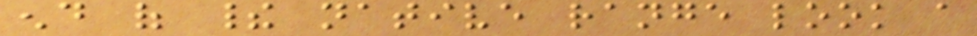end of their native range look a
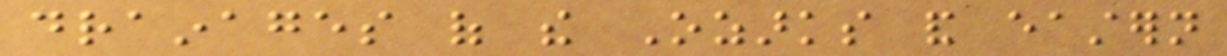drainages of the Ozarks and eastern
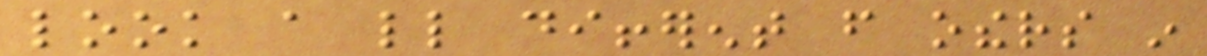look a little different from others in
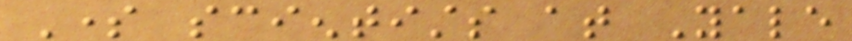Some scientists at Yale
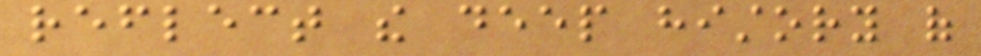reflect the deep history of
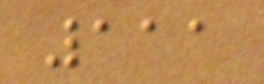111
